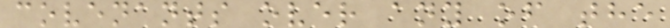covenants over any of the
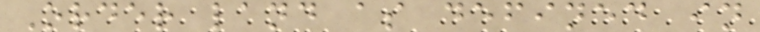Order land as defined in
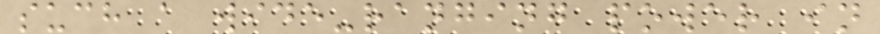such a wide-ranging power in
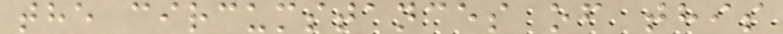the circumstances of this
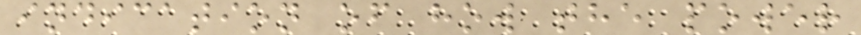indication of how the power
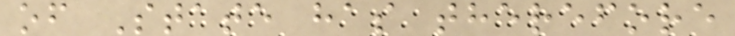of State has therefore
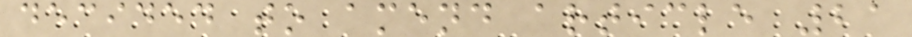decided to amend article 21
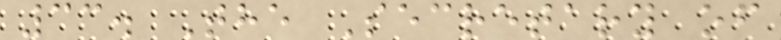33. The Secretary of
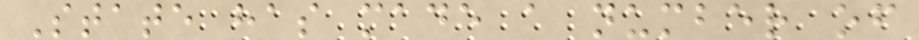State has made a number of
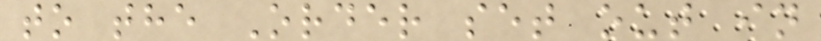to the Order set out in
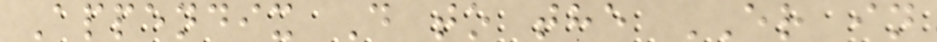Appendix D to the ER in
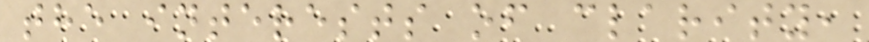the interests of clarity,
